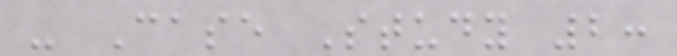- Case Study 2:
